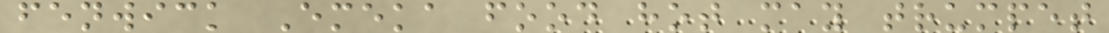fenwick Emeka food hot may trumpet
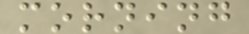morning
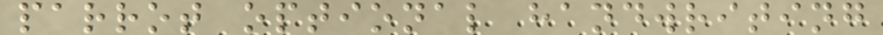parrot optional handwriting
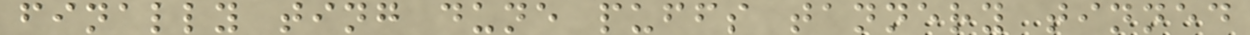finally ting dune puffs tannery tinned
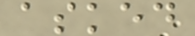asked
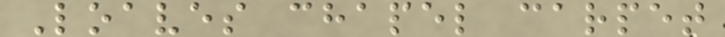Loaves chapel carpet
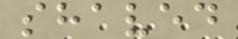shaved
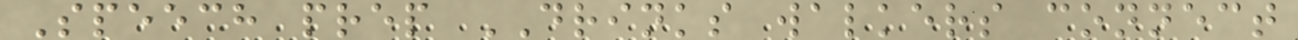Speech prep DRINKS walkers connect
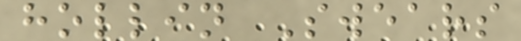hollin Swears
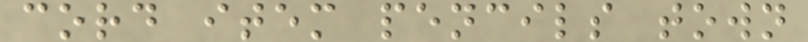cord item pencils town
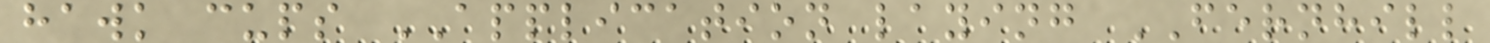hawk cups APPLICATION laying FERNHILL
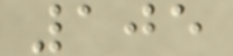105
